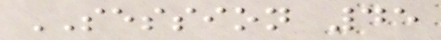SESSION 45
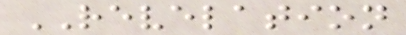REVELATION
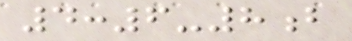4:6-8b
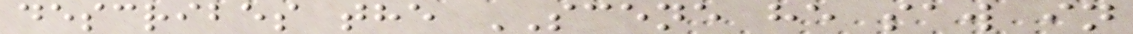describes the SCENE he saw in
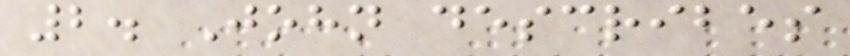2. John describes
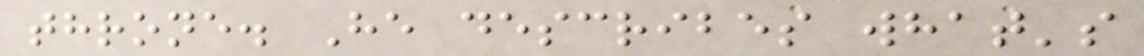throne. He describes what's
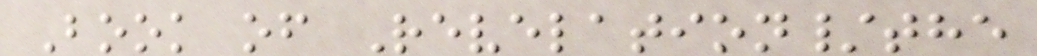Book of Revelation/the
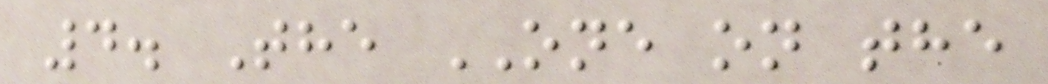4. The ONE on the
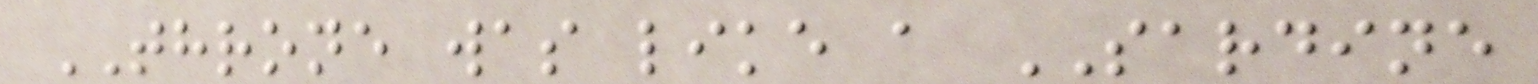THRONE was like a SARDINE
